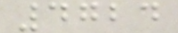4724
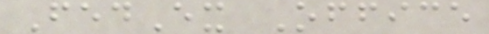FedEx Office
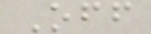Off
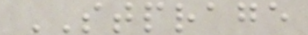STPRAGE
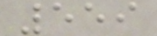559
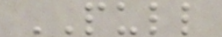PULL
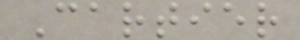Cartier
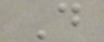D
